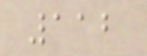112
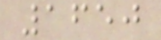1650
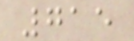715
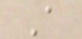A
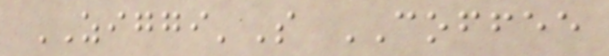ZIGGI'S COFFEE
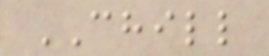CHILL
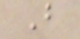B
